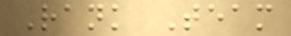Rank Team
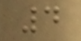4
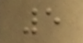5
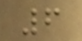6
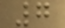7
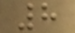8
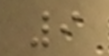9
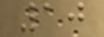10
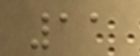11
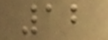12
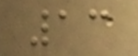13
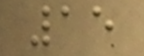15
